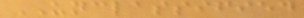UNCLASSIFIED
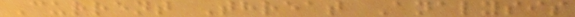Current Threat Analysis
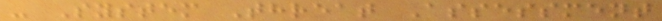- System Threat Assessment
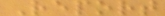Report
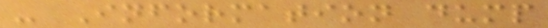- Information dump
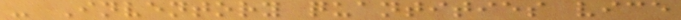- Inventory quantities vice
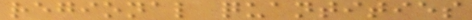regional quantities
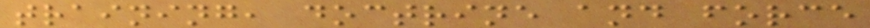training, doctrine and force
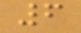6
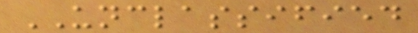UNCLASSIFIED
